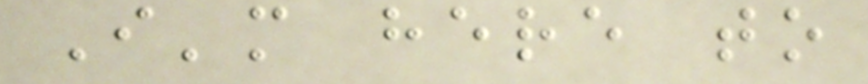I'm here to
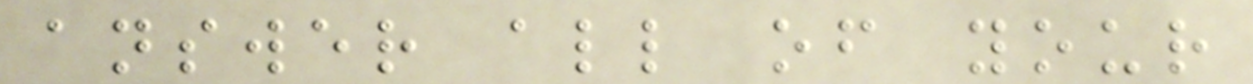answer all of your
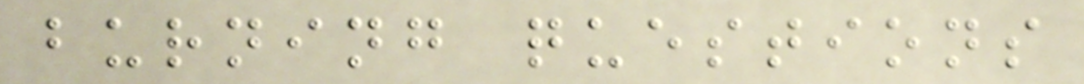burning questions
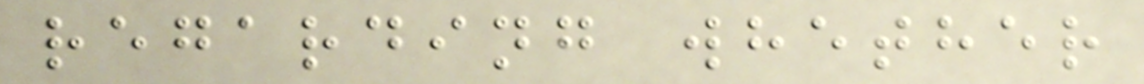regarding whether
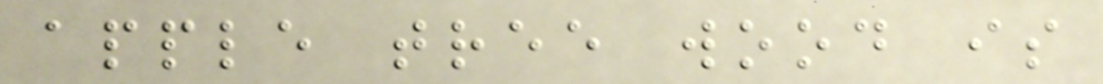apple tree wood is
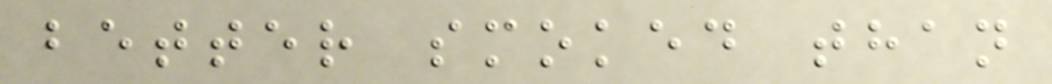better smoked than
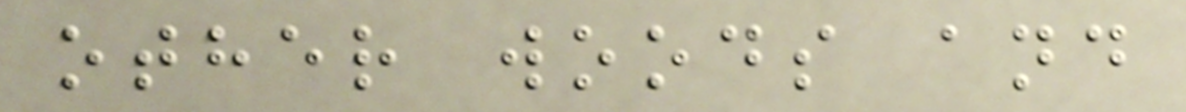other woods and
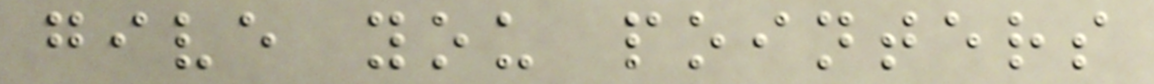give you pointers
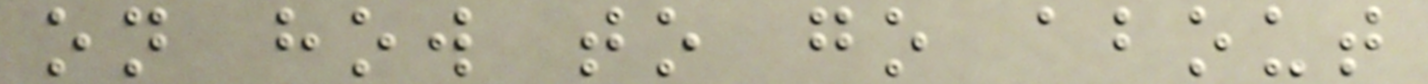on how to go about
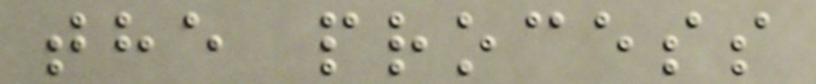the process
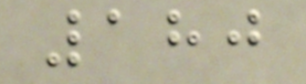180
